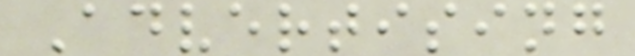Advertising
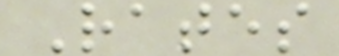Rates
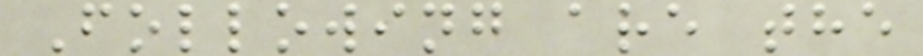Following are the
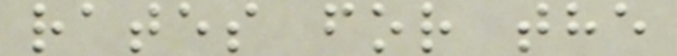rates for the
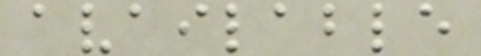available
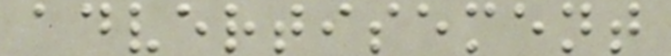advertisement
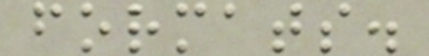formats.
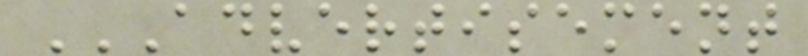ADVERTISEMENT
